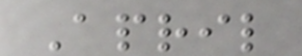April
